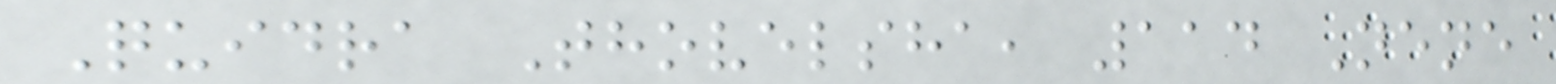Quidra Thovelsha, 114 Nene
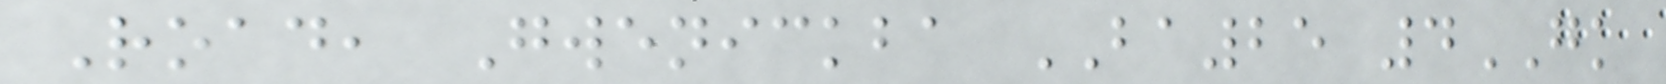Road, Gwenickba BA25 4GK
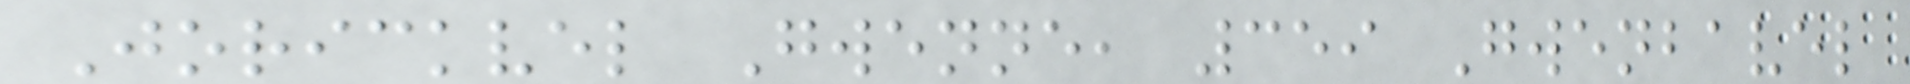Jorickvel Gwenne, 359 Gwenbavel
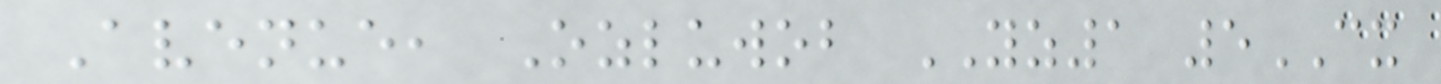Avenue, Ozluwob YZ1 5CX
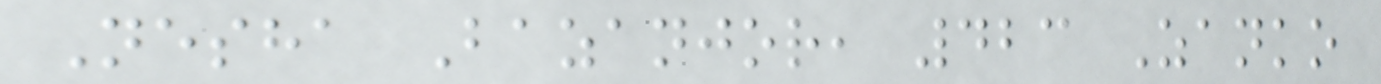Nesha Bazanjor, 423 Zanko
